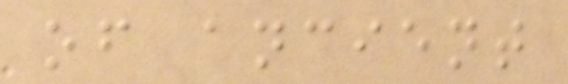of ancient
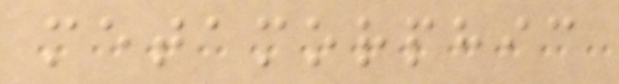metamorphic
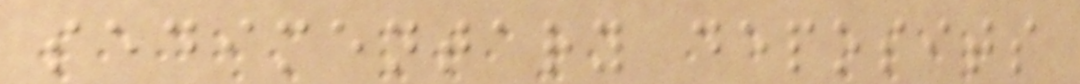sedimentary deposits
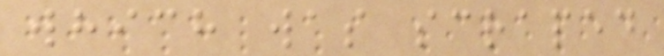which was scraped
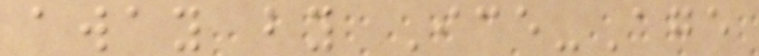away by Ice-Age
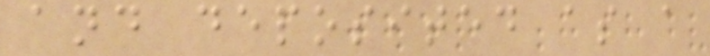and deposited as a
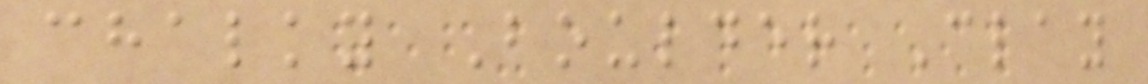chalky Boulder Clay
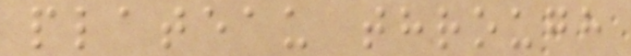plateau through
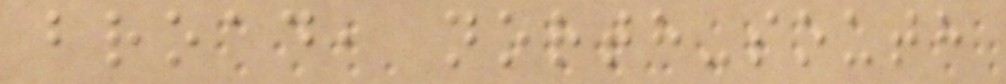broad, north-south
